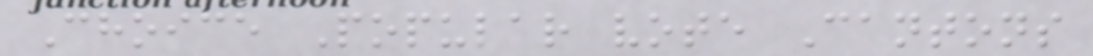Choice Popular vote Cantons
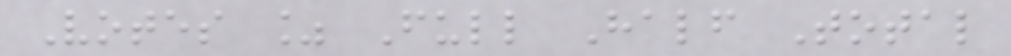Votes % Full Half Total
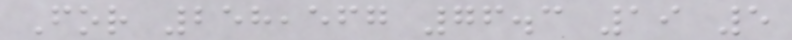For 258,567 76.3 19 5
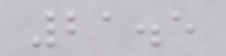21.5
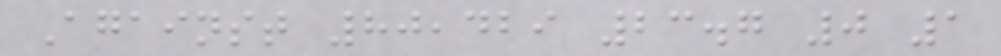Against 80,429 23.7 0 1
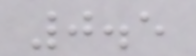0.5
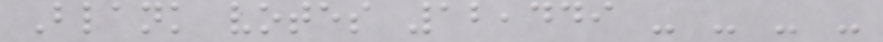Blank votes 12,449 - - - -
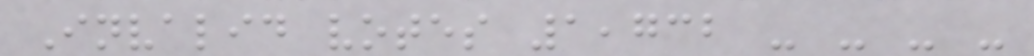Invalid votes 1,732 - - - -
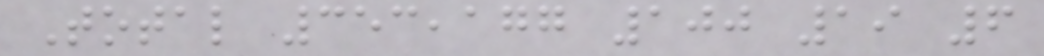Total 353,177 100 19 6
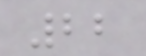22
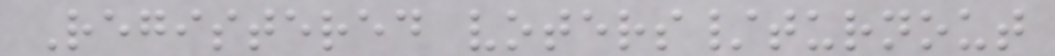Registered voters/turnout
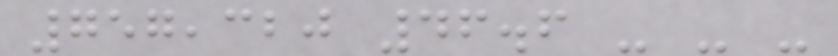757,320 46.6 - - -
